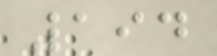194
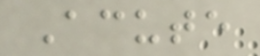Acute
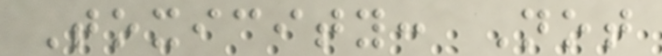Toxicity: Not
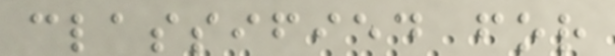classified for
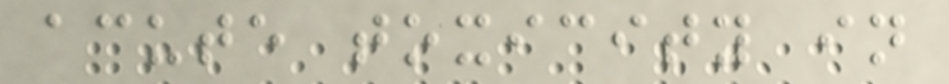acute toxicity in
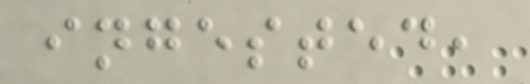ingested,
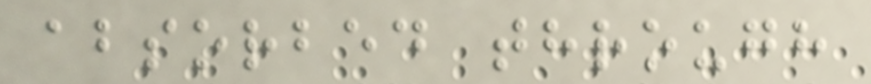absorbed through
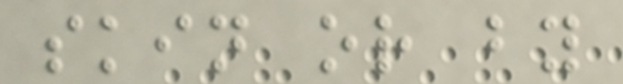skin or by
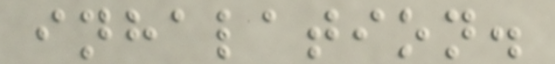inhalation.
